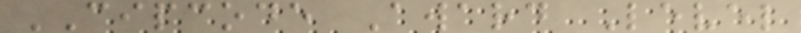CIPCODE Award Level
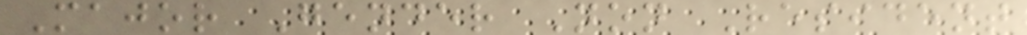Major Gender Non Resident
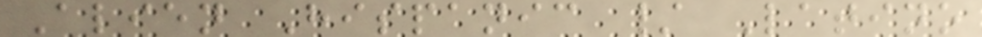Alien Hispanic / Latino
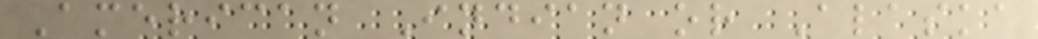American Indian or Alaska
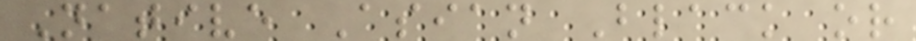Native Asian Black or
